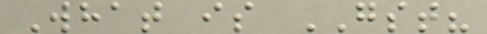What is GST?
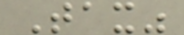Tax"
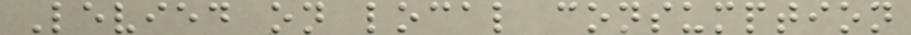Levied on local consumption
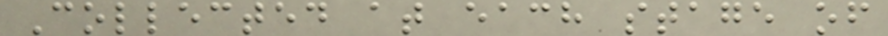Collected at each stage of
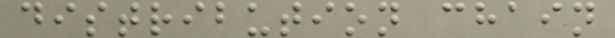distribution chain
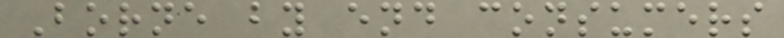Borne by end consumers
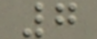7
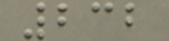232
